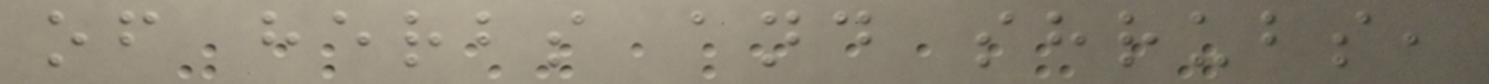of herbs and shrubs,
